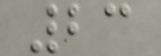23
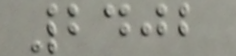2402
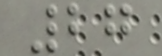27
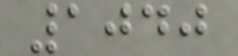1040
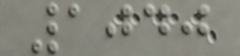1040
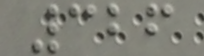326
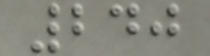240
